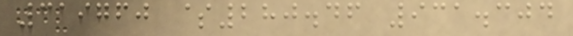319760 $280.46 931.304
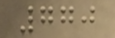770
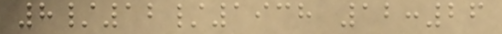8/12/1938 12:26
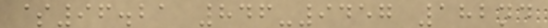$96.21 846-9457 182nd
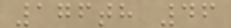176th 46
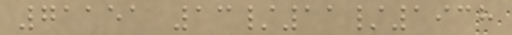71151 13/11/1938
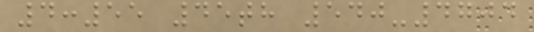4:55 45th 540-4704
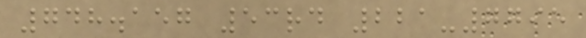748.157 53rd 221-7795
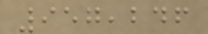957,246
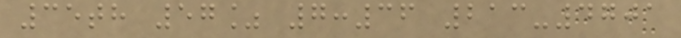35th 57% 7:36 213-4701
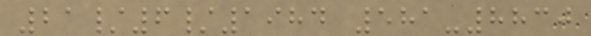21/6/1984 581-8830
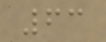63
